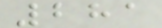281
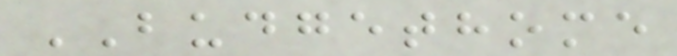BUDGETHOME
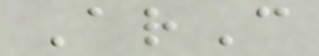ArC
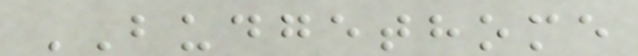BUDGETHOME
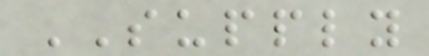SUPPLY
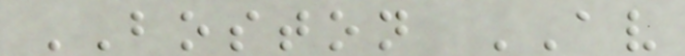BOSTON AV
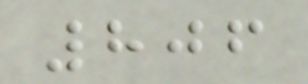806
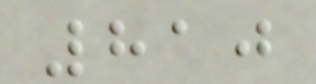810
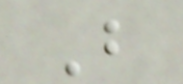B
